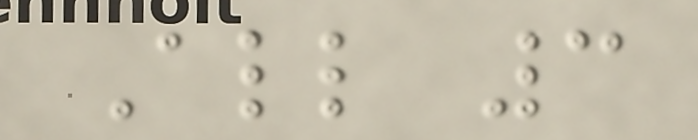All 3
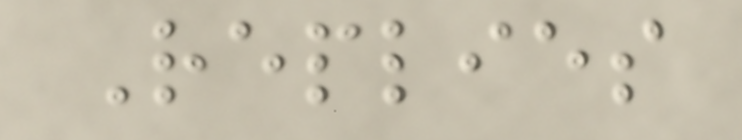Replies
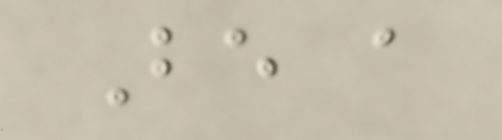Be a
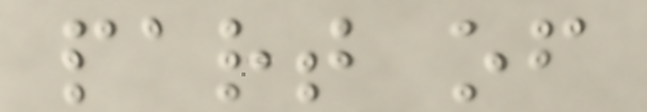part of
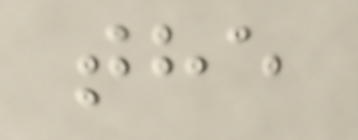the
